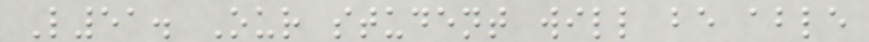L51. Our student will be able
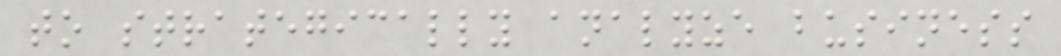to strategically analyze business
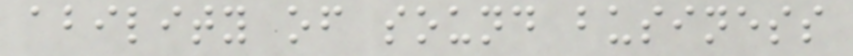ability of sound business
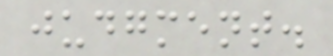judgment.
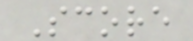Score
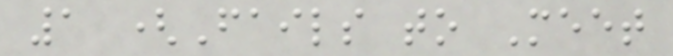1 (Fails to Meet
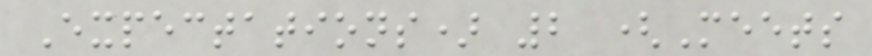Expectations) 2 (Meets
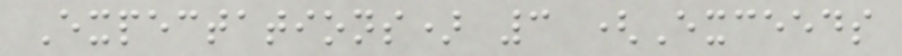Expectations) 3 (Exceeds
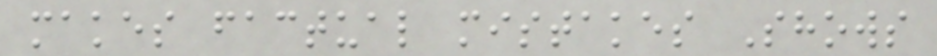makes factual mistakes Shows
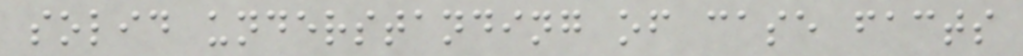solid understanding of case facts
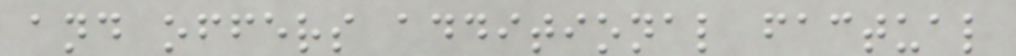and offers additional factual
